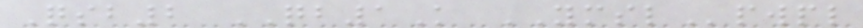Qsb2 QB1K YMSLpwpl
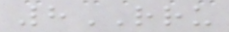8RRU
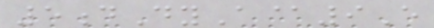5dDyA@9E
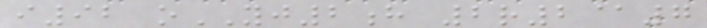i92 oYJ2h 2r2@7
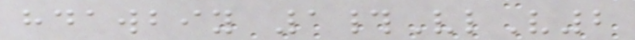hdawbiy 1#VlV2
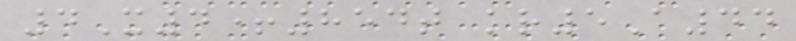4X4+854t kr5A44
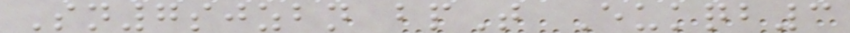Sn7sjzbn bpT Eukqb3
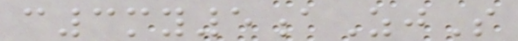c3my5aZjS
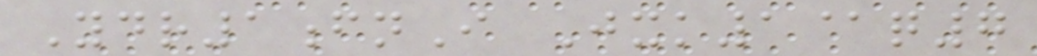Ydr1fnI Jxk1@q7
